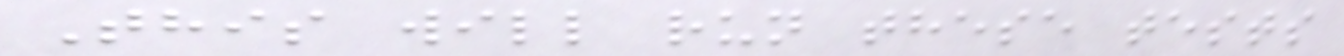This will run these tests
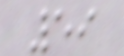59
